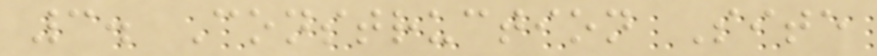3. Construction Site
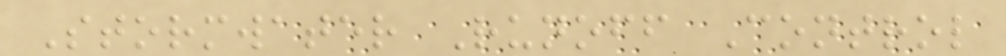Stormwater Runoff Control
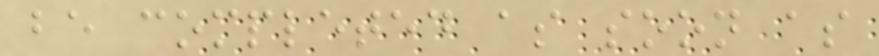be completed as soon as
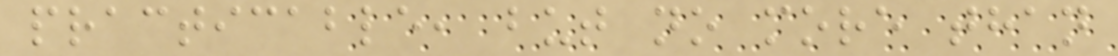practicable, but no more than
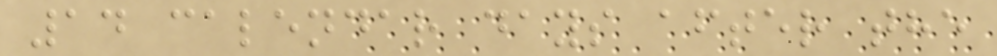14 calendar days after the
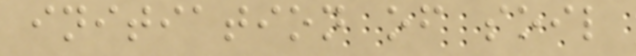initiation of soil
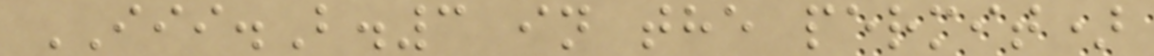III.B.3 in the permit)
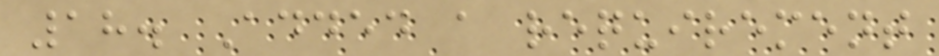18. Added a requirement
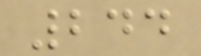244
